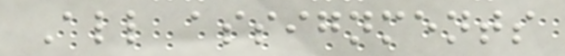All assignments
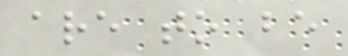are to be
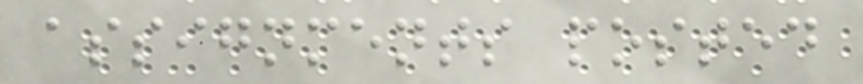assignments posted
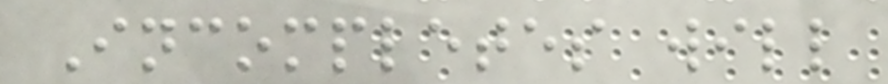Incompletes will
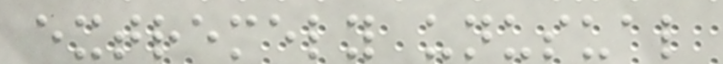extremely unusual
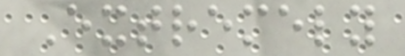Extremely
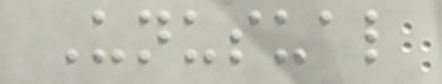Unusual
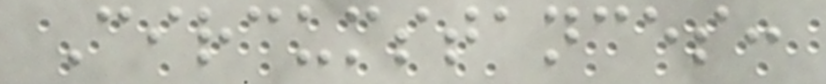Circumstances:
